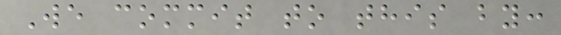We commit to this by:
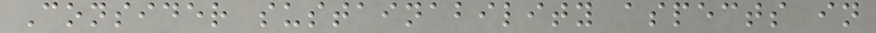Consider sustainability aspects in
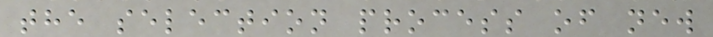the selection process of new
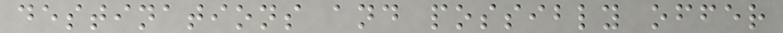destinations and possibly offer
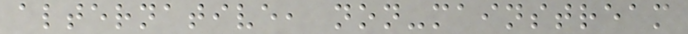alternative, non-mainstream
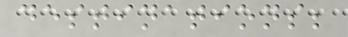destinations;
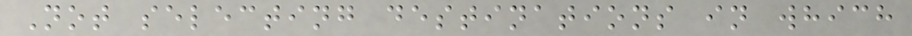Not selecting destinations in which
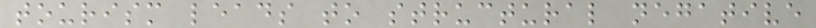tourism leads to structural negative
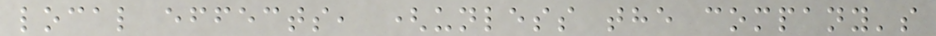local effects, (unless the company's
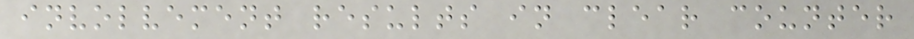involvement results in clear counter
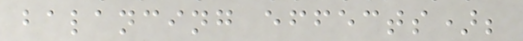balancing effects);
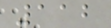112
